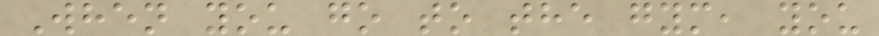When you go to the gym, you
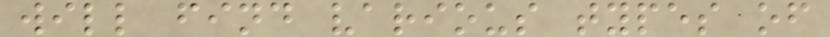will find various types of
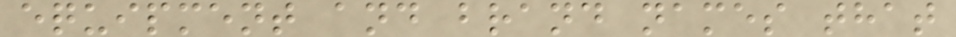equipment and brand names that
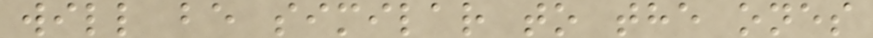will be similar to the ones
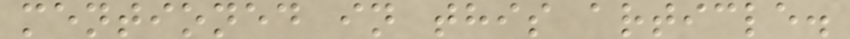mentioned in this article.
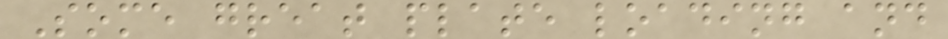Some great plate loading and
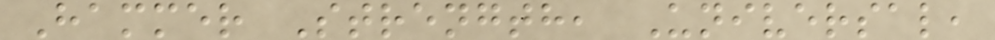Hammer Strength, Universal,
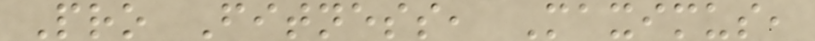Pro Fitness, Maximus,
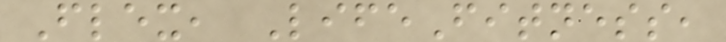Flex, LifeFitness,
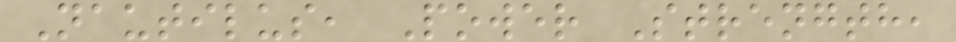Nautilus, Power Strength,
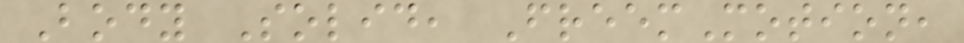Body Solid, FreemMotion,
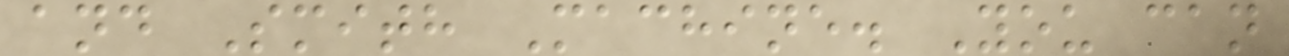and Smith Machine. You can
